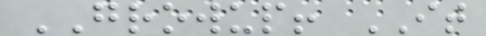GROWUP! IT
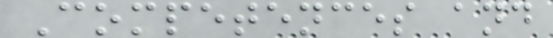Competences and
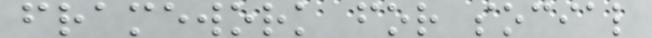framework for social
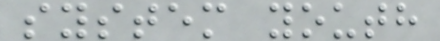system youth
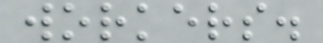workers.
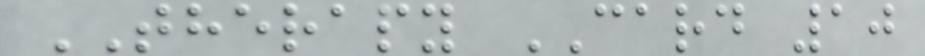THERAPY CARD 10
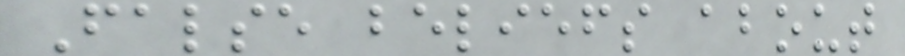False beliefs about
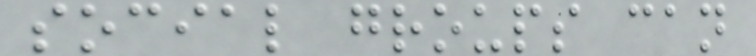social groups can
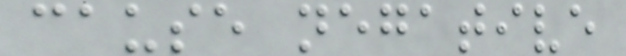cause negative
